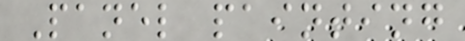Panel painting
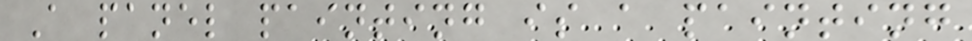A panel painting is a painting
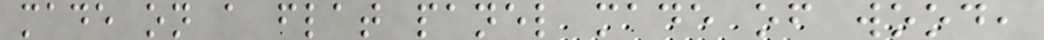made on a flat panel made of wood,
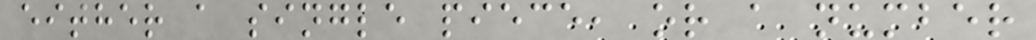either a single piece, or a number
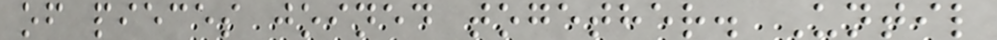of pieces joined together. Until
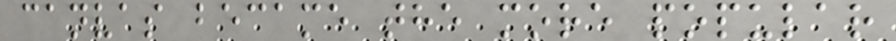canvas became the more popular
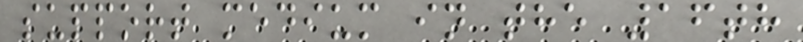support medium in the 16th
